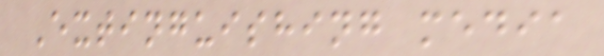Extinguishing media
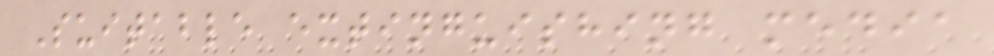Suitable extinguishing media
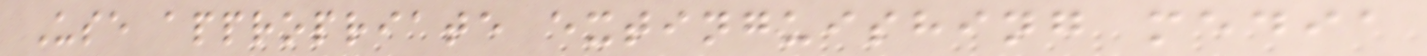Use appropriate extinguishing media
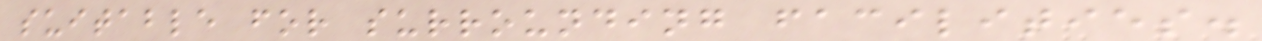suitable for surrounding facilities.
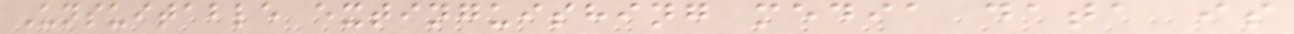Unsuitable extinguishing media data is
